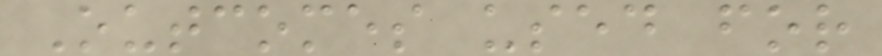Outcomes used for
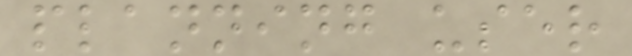planning user
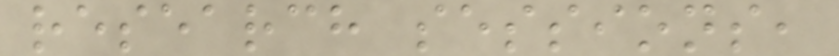research sessions,
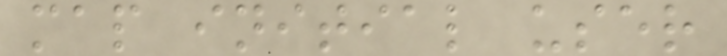map initial user
